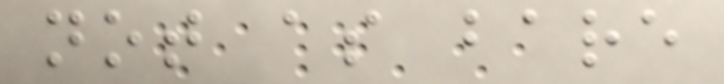not as bare
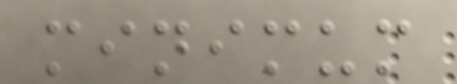minimum
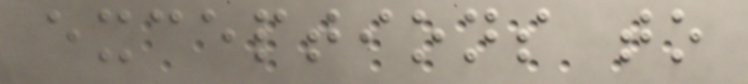exceptions to
